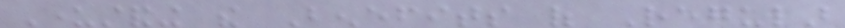Understanding the Benefits of Regular
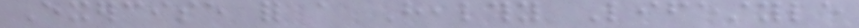Exercise for a Healthy Lifestyle
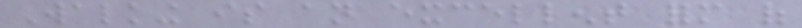Walking is an excellent form of
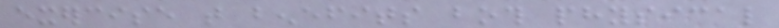exercise that benefits both physical
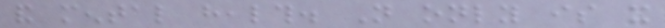and mental health. Not only is it
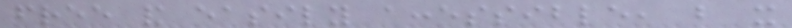free and easily accessible, but it
